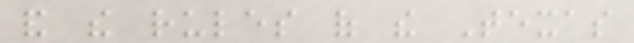and the rules of the Texas
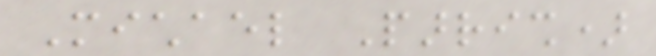Michael Parrish)
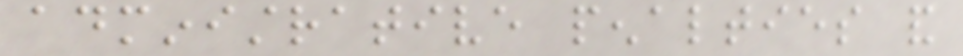administrative penalties and
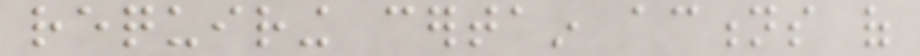requiring certain actions of
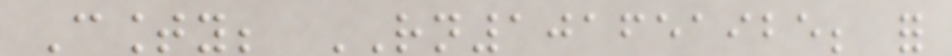County; RN101651925; for
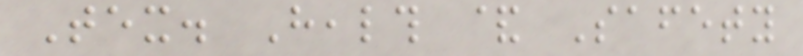Tex. Health & Safety
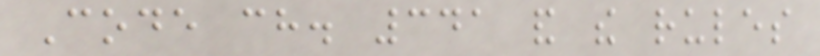Code ch. 341 and the rules
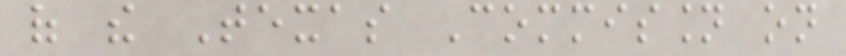of the Texas Commission on
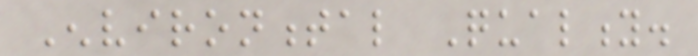Environmental Quality.
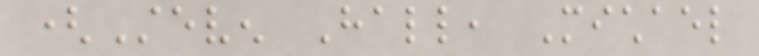(Steven Hall, Michael
